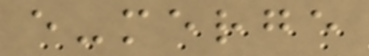e-merge
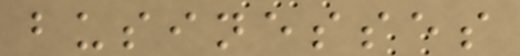businesses
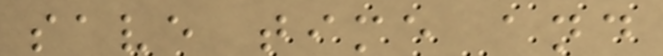save time and
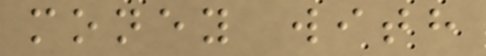money with
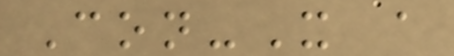Con-X a
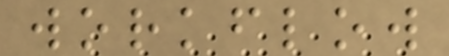workflow
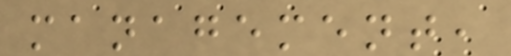management,
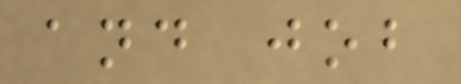and job
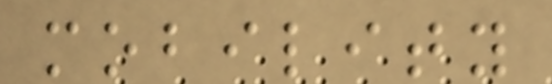mobility
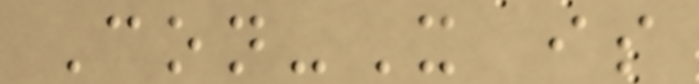Con-X is
